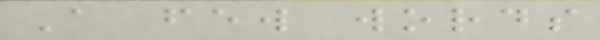A few words
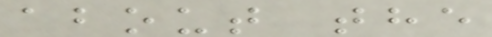about the
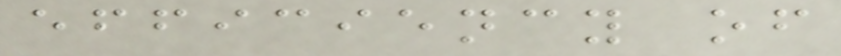efficiency of
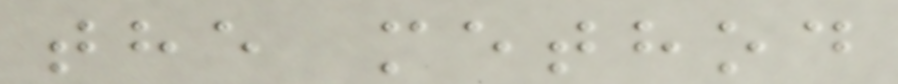the method
